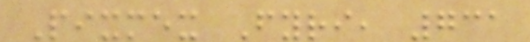Pixmex Fyri, 731
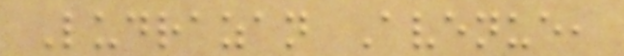Ludrazan Avenue,
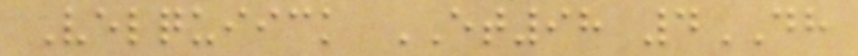Velquiick ET98 4DH
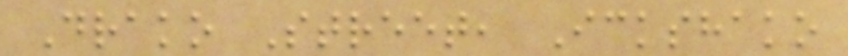Drako Street, Ickshako
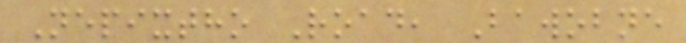Nepixtho Road, Bawobne
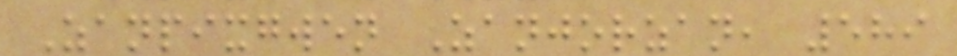Zanpixgwen Zanjorzan, 589
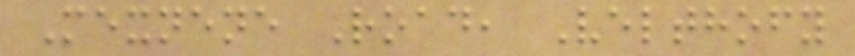Mexnene Road, Velthofy
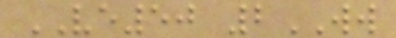VE50 2WW
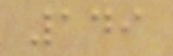149
